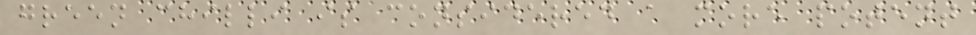green chilli is considered a more potent
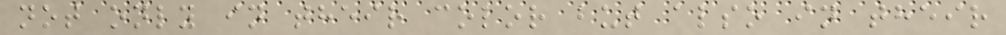not only in their color but also in their
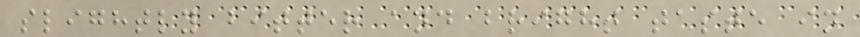slightly bitter and bright taste in
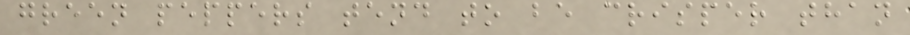green peppers tend to be crisper than
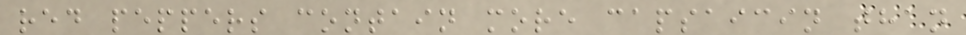red peppers contain more capsaicin than
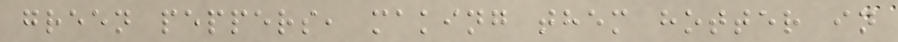green peppers, making them hotter in
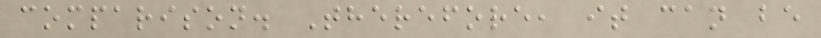comparison. Therefore, it can be
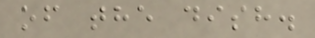of the dish.
